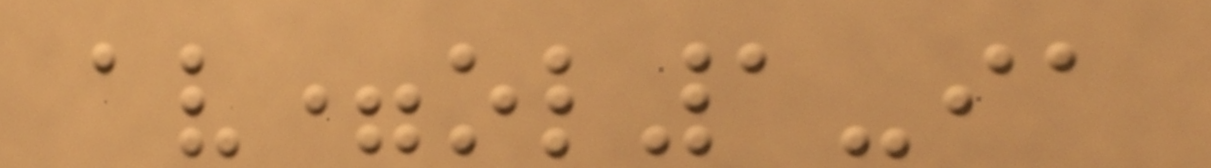av=ol1-ia
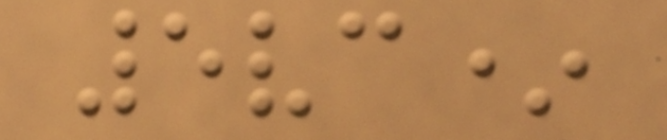5vc*
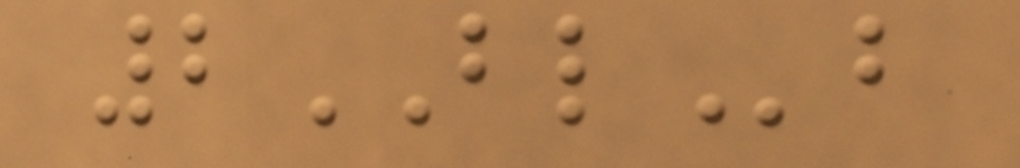2BLb
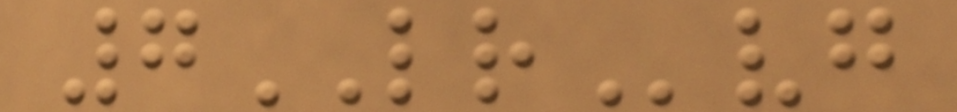7LRvg
